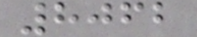8062
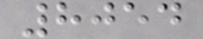8054
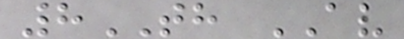8TH AV
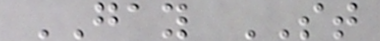GAY ST
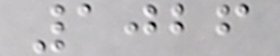1026
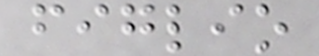figlio
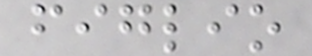figlio
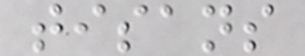tisans
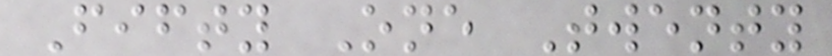Fifty One Twenty
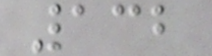132
